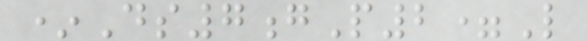*Ds7gP2=L
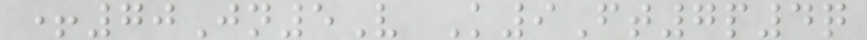+70Jn5V K9Ft7p4q
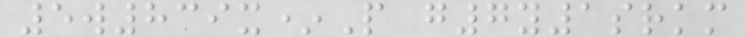5w839x*P g7y1srkm
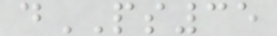dPS35
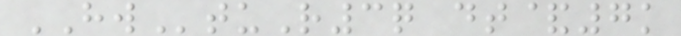HWtuR3q dt&7k
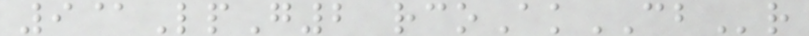9@LpG2 rcoAkCBr
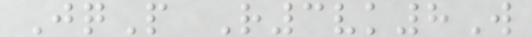JqP R3vk8W
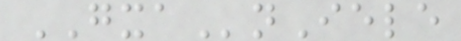GXAnIele
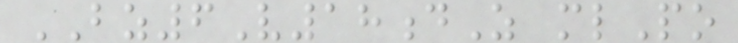BZ6V18dZ mlPo
